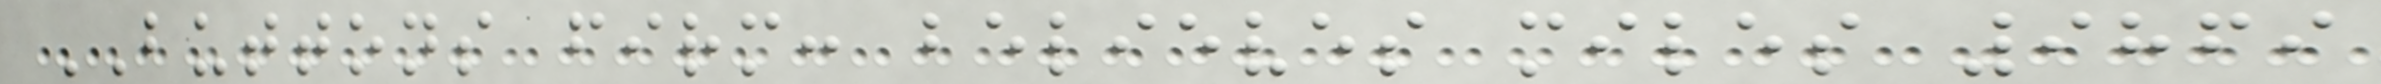BUTTONS firm: believes miles 9869
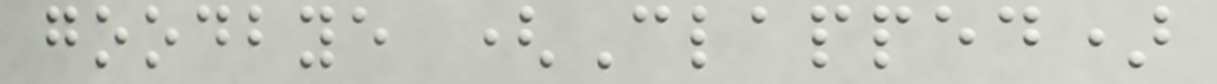goodbye (Clapped)
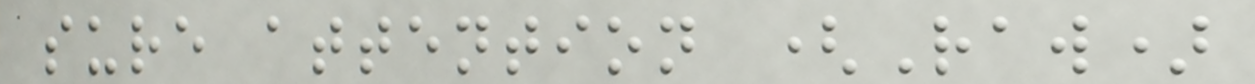sure attention (Raw)
